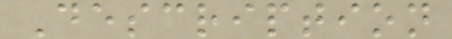Description
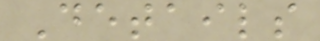Details
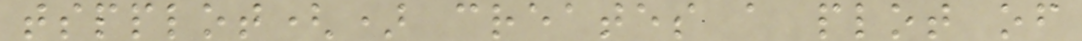tspplot() creates a plot of
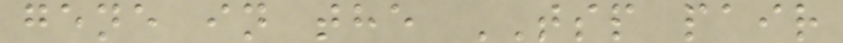gene in the TSP pair
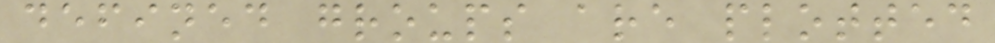defined groups are plotted
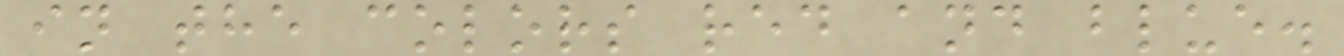in the colors red and blue.
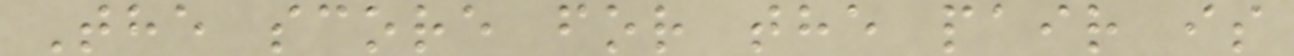The score for the pair is
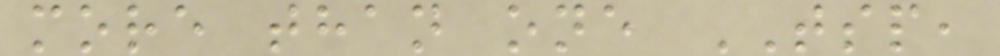more than one TSP,
